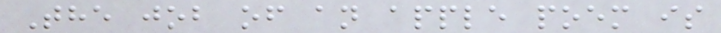The job of an apple poem is
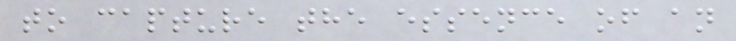to capture the essence of an
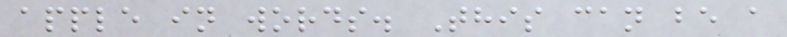apple in words. This can be a
